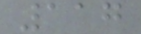117
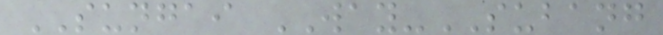SUNGAI WAY-SUBANG
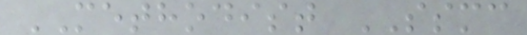METHODIST SSMC
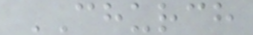CHURCH
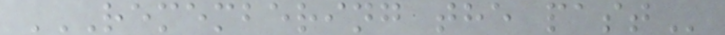REMEMBERING THE PAST
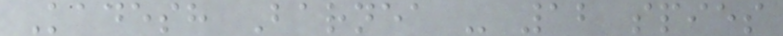Kadesh Barnea - 12 spies
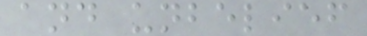and unbelief
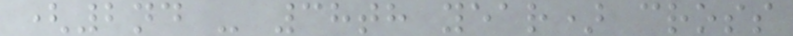(2nd - 38th year) cross
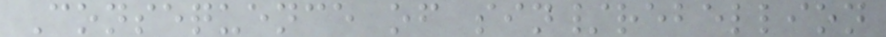Consequence of sin/rebellion
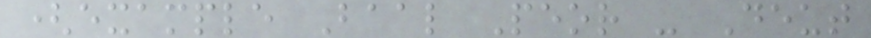(example Baal Peor - Deut
